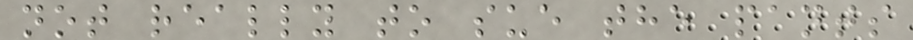not really to sue the pants
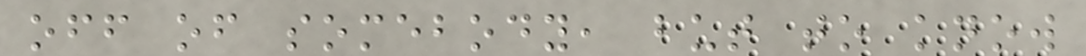off of somebody, but to know
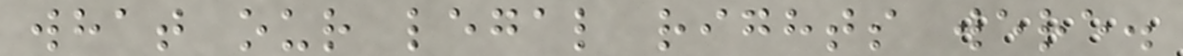what our legal rights were.
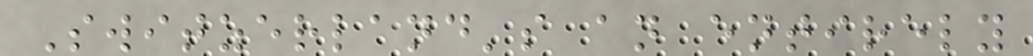Switzerland's an entirely
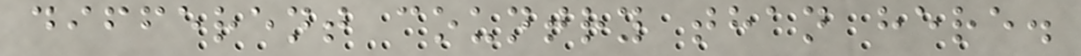different country than here.
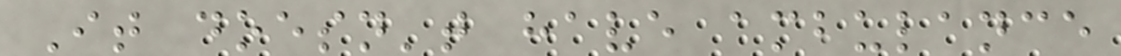It doesn't have ambulance
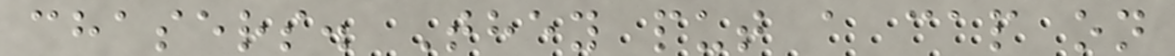chasers. They put a cap on
